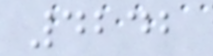4242
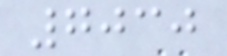7030
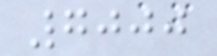7000
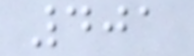401
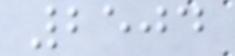2504
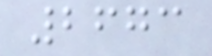2673
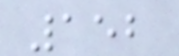152
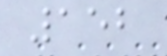152
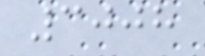3008
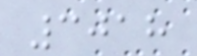3018
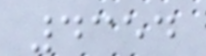4354
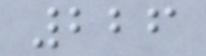226
